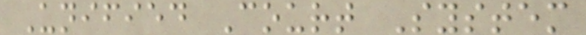Unified Court System
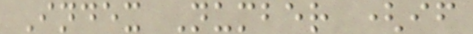Index Number (if
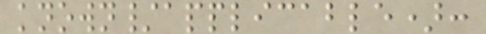known/applicable):
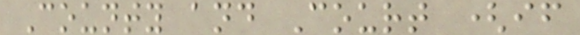County and Court (if
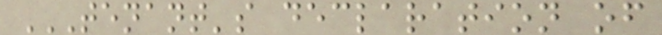TENANT'S DECLARATION OF
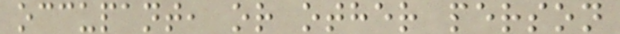occupant, or other person
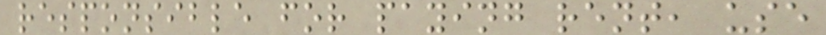responsible for paying rent, use
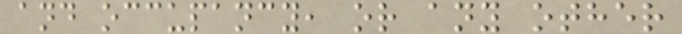and occupancy, or any other
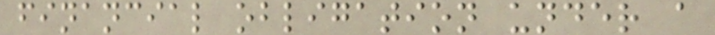financial obligation under a
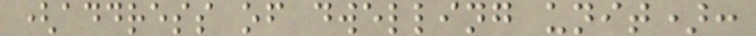(address of dwelling unit):
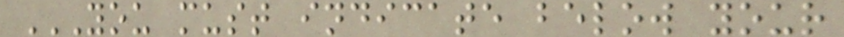YOU MUST INDICATE BELOW YOUR
